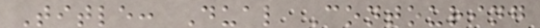Title: Dual Contouring
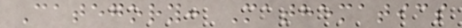Category: Mathematics
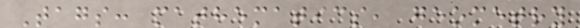Tags: mathematics, geometry
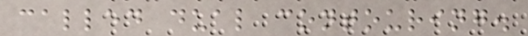called dual contouring.
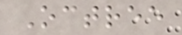Octree
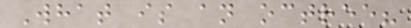What is an octree?
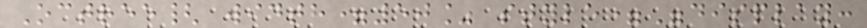Octree{ width=50% style="display:
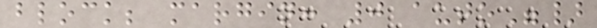block; margin: 0 auto"}
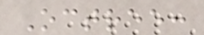Octree:
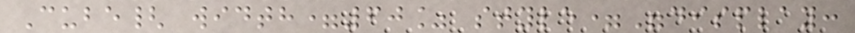Cube{ width=60% style="display:
